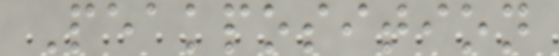Peakposition
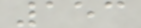153
